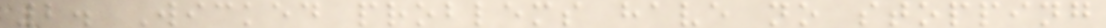2. Wicked problems have no stopping
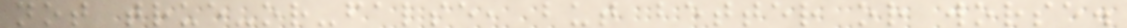not true-or-false, but better or worse.
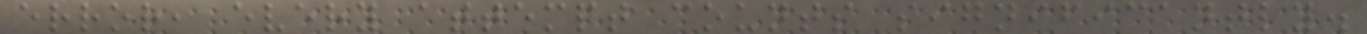error, every attempt counts significantly.
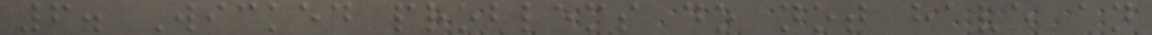6. Wicked problems do not have an
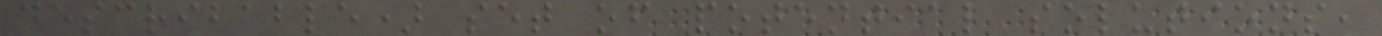describable) set of potential solutions,
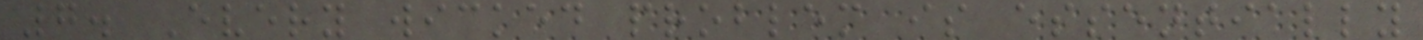7. Every wicked problem is essentially
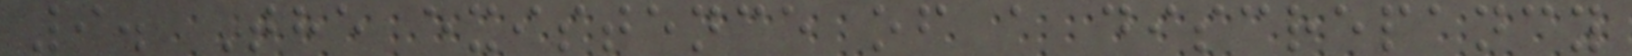9. The existence of a discrepancy
